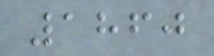1860
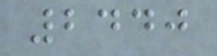2440
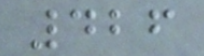426
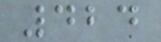424
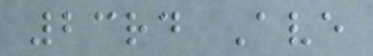23rd Ave
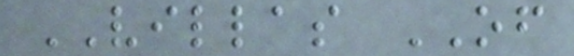VILLAS OF
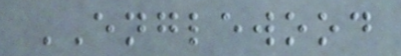ENGLEWOOD
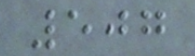507
